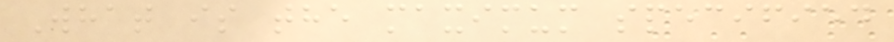What is the maximum specified
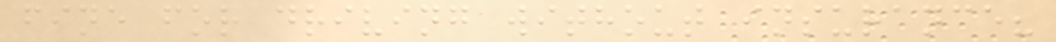fine for driving without insurance?
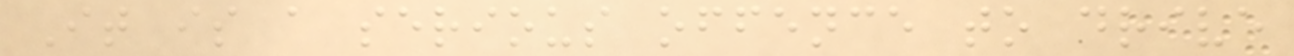It is a serious offence to drive
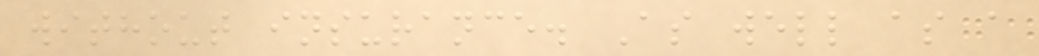without insurance. As well as a
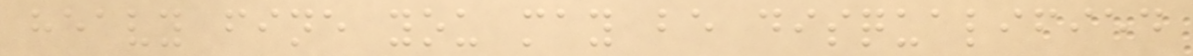heavy fine you may be disqualified
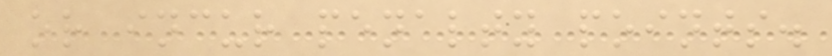or incur penalty points.
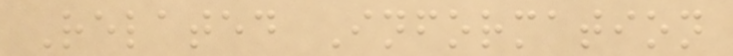Related Information
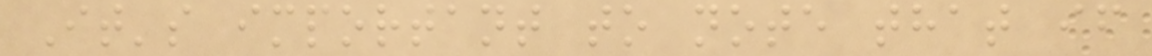It's important to note that if
